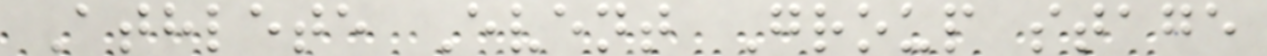Athlete Event Group stage
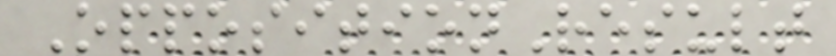OppositionResult
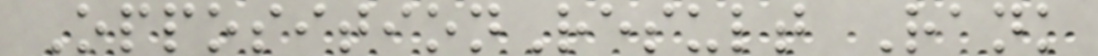OppositionResult Rank
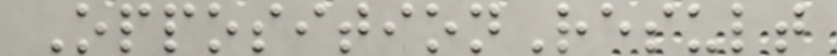OppositionResult
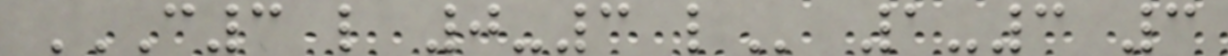C3 L 0-3 L 1-3 3
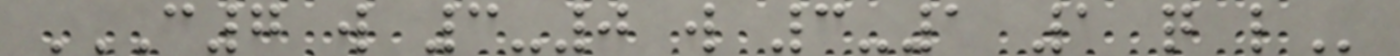C7 W 3-0 W 3-1 1 Q L
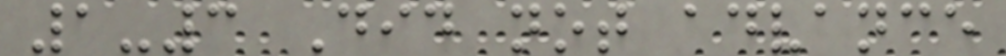1-3 Did not advance
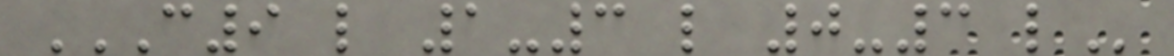C9 L 1-3 L 0-3 L
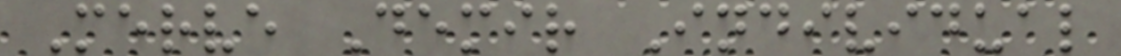Merve Demir Individual
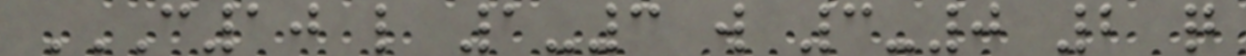C10 L 1-3 W 3-0 2 Q
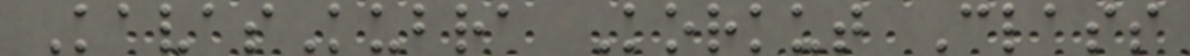KavasKubra Korkut Class
